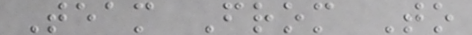Team From To
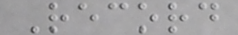Record
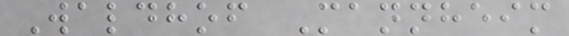Waldhof Mannheim
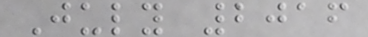July 2016
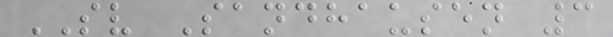SV Sandhausen 3
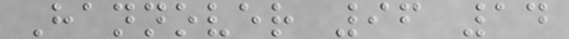Hannover 96 14
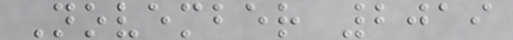November 2019
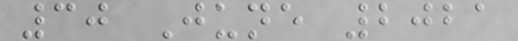30 June 2021
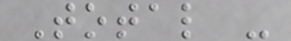Total -
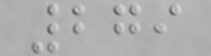279
